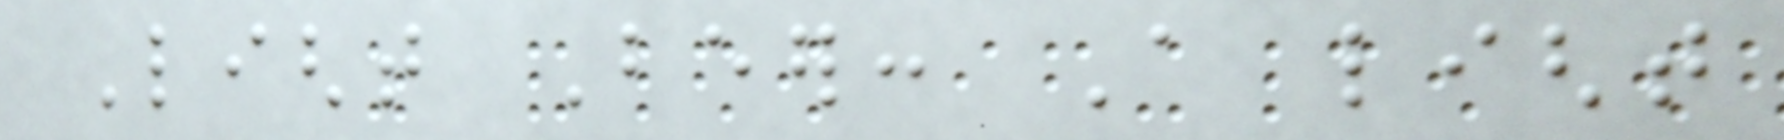Light Beer: A light
